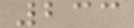233
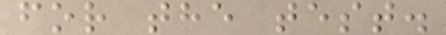for the test.
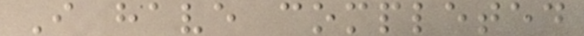I have completed
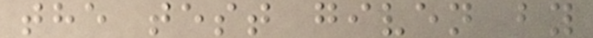the test given by
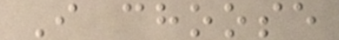I choose
